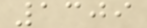1309
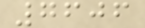7606
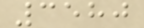3580
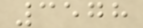3578
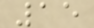15
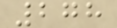278
